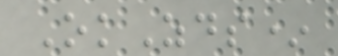OkZds*
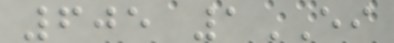605 1EI
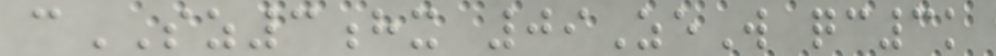cSZ3hx 09ZeW qc3k
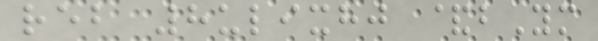reb 8ulixhj &bYm
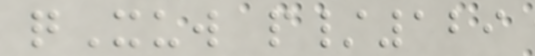qXuw p/129
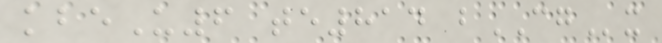kbeU6 te814 bCGx
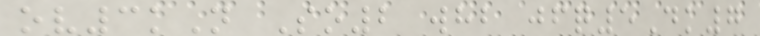ov3kN So2 whb jfq5Dk7
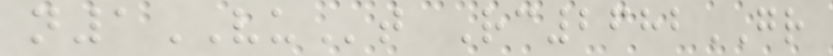n1VUt Rc2682GR
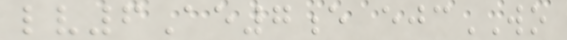lv6Ae7e ejcWO
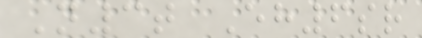N3t Eh6sr
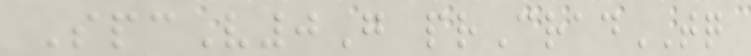SpcV0G prCradTQ
